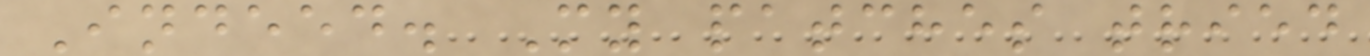Indeed. My patches tried
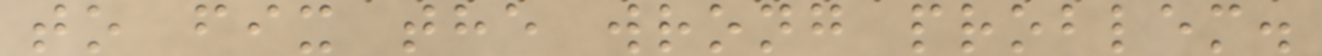to fix the wrong problem.
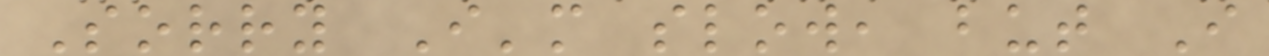Sorry I'm slow, but I
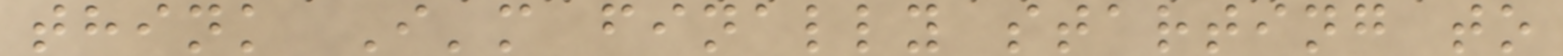think I'm finally starting to
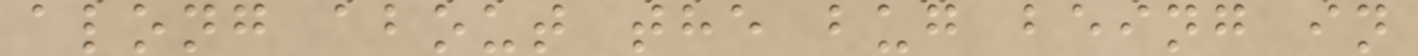along about the bug being in
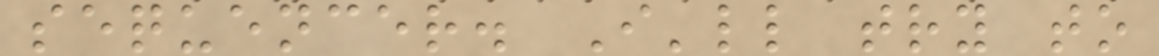sequencer. I'll try to
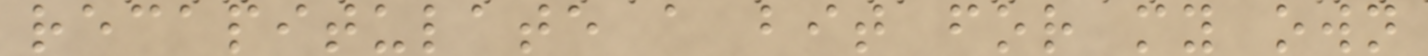recapitulate a bit for my own
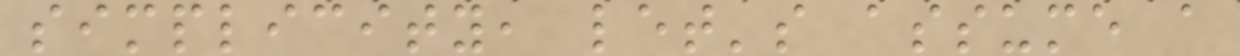simplicity, let's assume a
